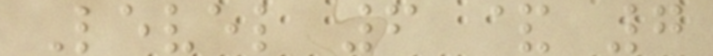Level 6 & 7
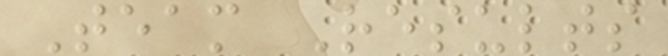Team Results
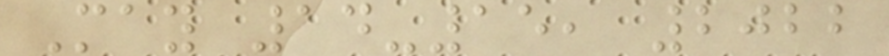May 14-15, 2022
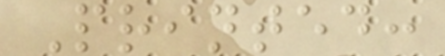Printed:
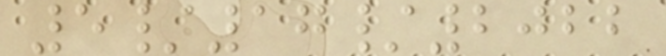5/17/2022
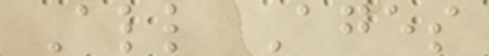All Ages
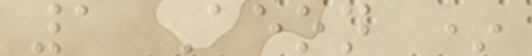1 Aeon *
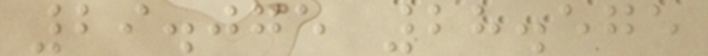29.075 28.575
